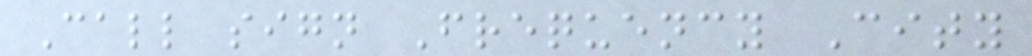Call sign Frequency City
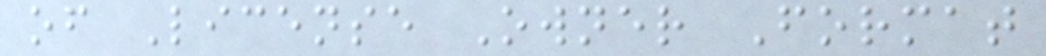of License Owner Format
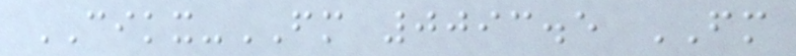CIKX-FM 0093.5 FM
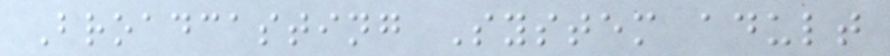Broadcasting System adult
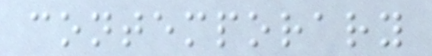contemporary
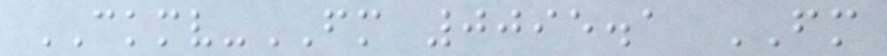CKMV-FM 0095.1 FM
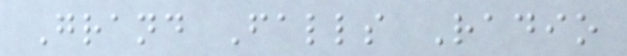Grand Falls Radio
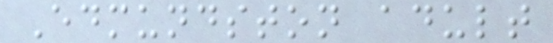Edmundston adult
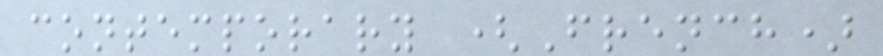contemporary (French)
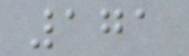171
